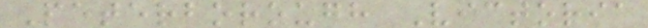Peterborough Victoria
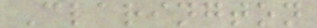Clarington
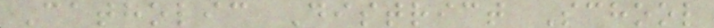Catholic District School
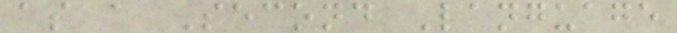as a Second Language
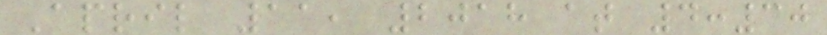April 11, 2018 at 4:30
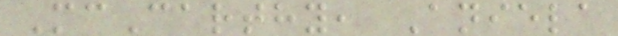McCarthy, Aniela
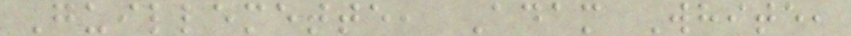Guillemette, Adam White,
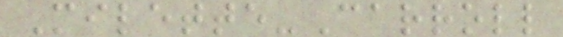Milette-Carroll
